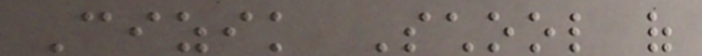Cizik School of
